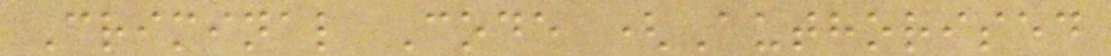Criminal Code (Authorised
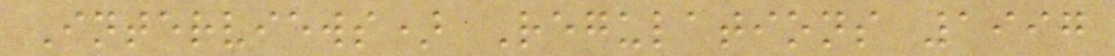Interviews) Regulations 1997
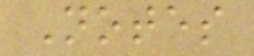Notes
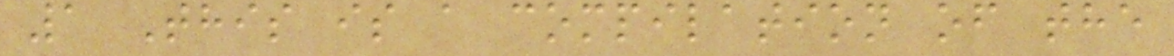1 This is a compilation of the
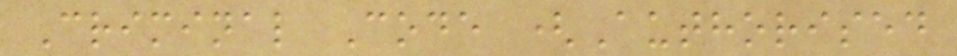Criminal Code (Authorised
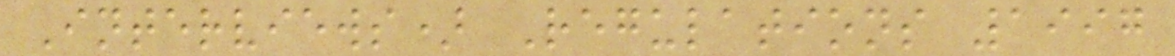Interviews) Regulations 1997
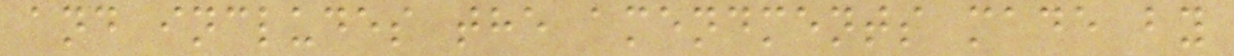and includes the amendments made by
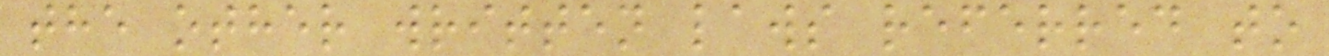the other written laws referred to
